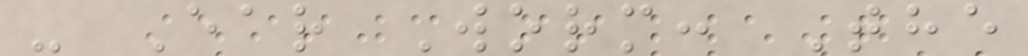- Ear Worm: The
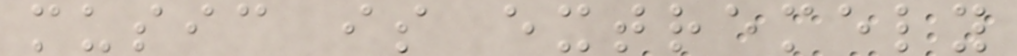music is extremely
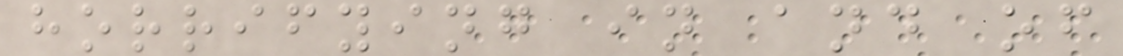horrifying in and of
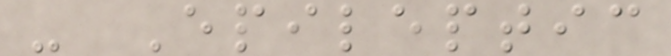- Epileptic
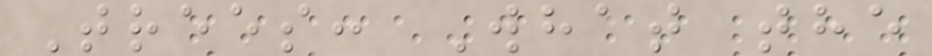Trees: What the
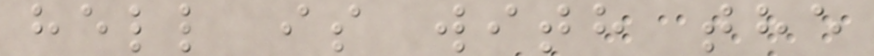hell is with the
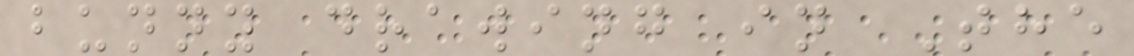bunny drawing in The
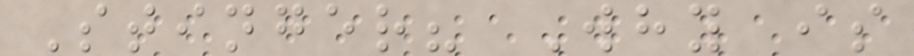Stinger? Why is
